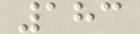183
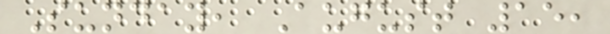Sunday, August 15,
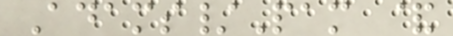Adams/Pam &
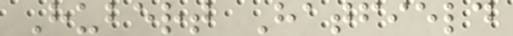Hubert Hatfield
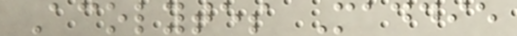Acolytes Maddie
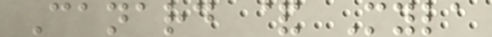Canard & Myla
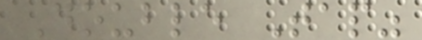Double Tap"
